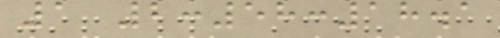1 2:58:18.1
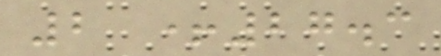2 +27.3
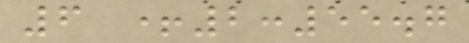6 +2:55.7
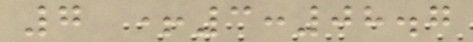7 +3:08.7
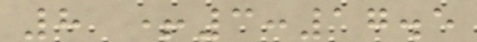8 +3:17.5
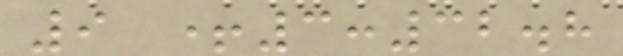9 +3:32.8
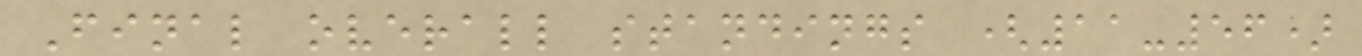Final overall standings (11-56)
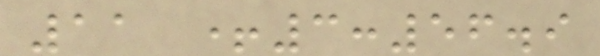11 +3:56.9
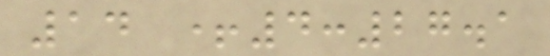14 +4:27.1
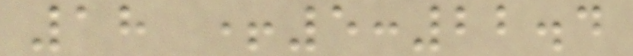18 +5:22.4
